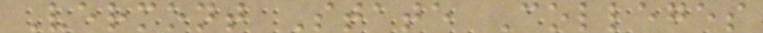Vermont State Colleges
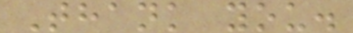Thank you.
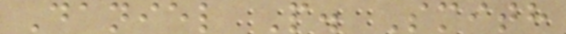Daniel P. Smith
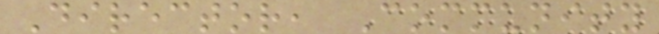Director, Community
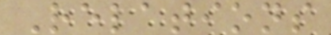Relations
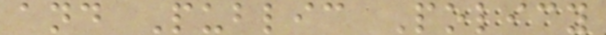and Public Policy
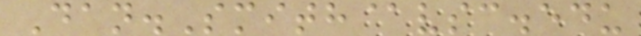Dan.Smith@vsc.edu
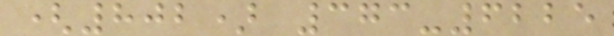(802) 373-6225
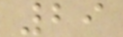29
